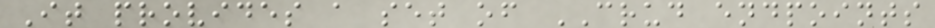It provides a set of CRUD endpoints
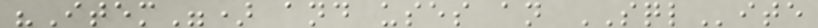"Item") and uses an SQLite
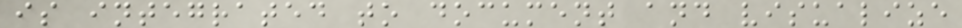is integrated to document and visualize
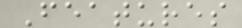Features
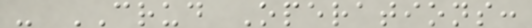- CRUD Operations:
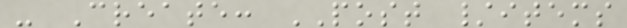- Create: POST /items
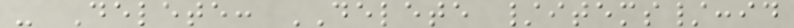- Delete: DELETE /items/:id
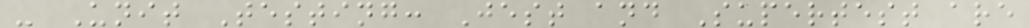- Unit Testing: Jest and Supertest are
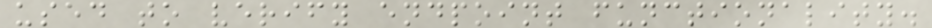used to verify endpoint functionality.
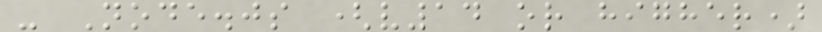- Node.js (v14 or higher)
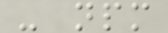- npm
